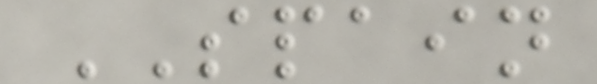SPAIN
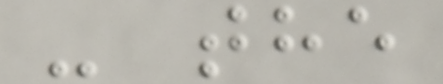- the
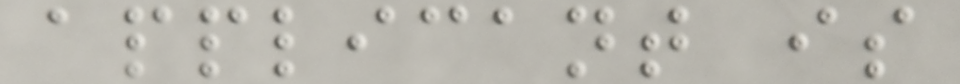applicant is
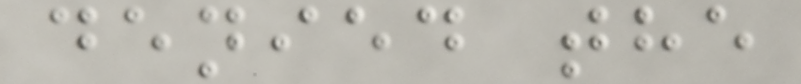denied the
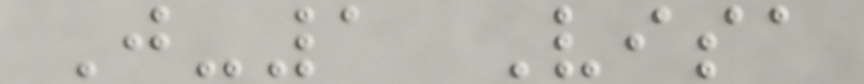J-1 Visa
